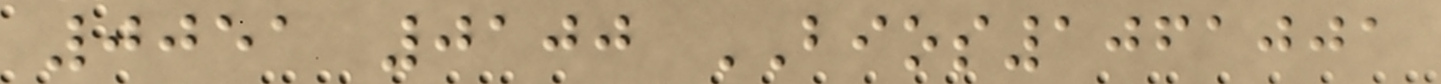0051 0100 BIOS1061001
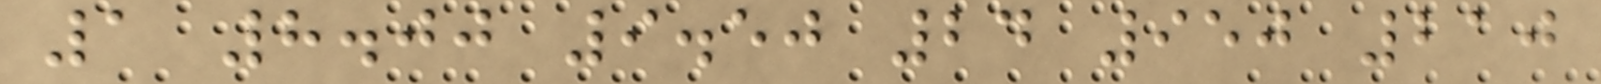1 8.00 9.50 24 950 210
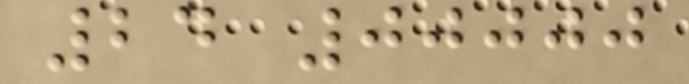24 00000
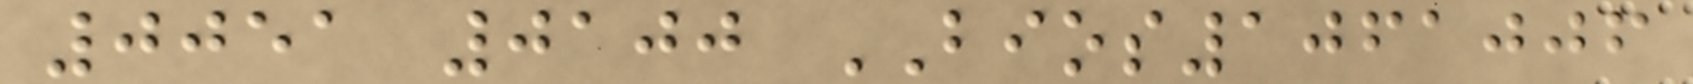0051 0100 BIOS1061006
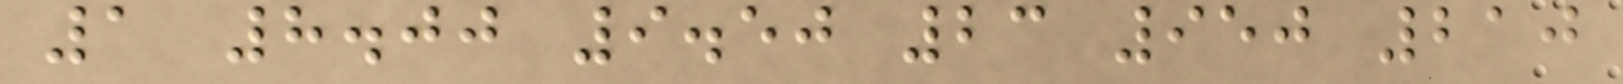1 8.00 9.50 23 950 210
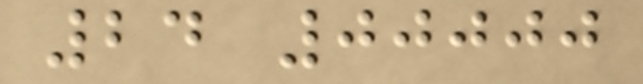24 00000
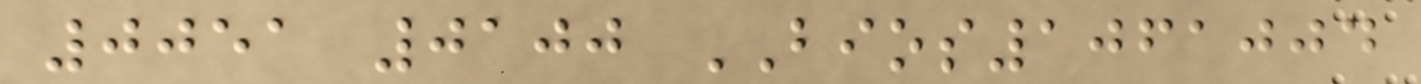0051 0100 BIOS1061004
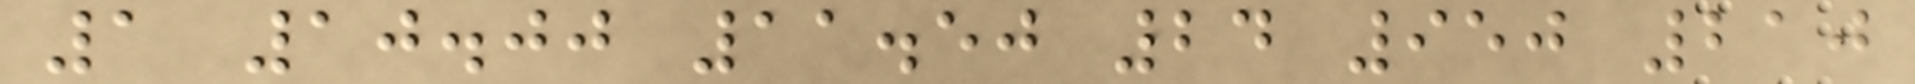1 10.00 11.50 24 950 210
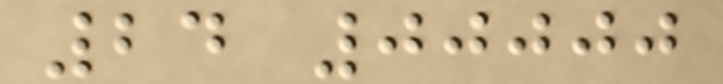24 00000
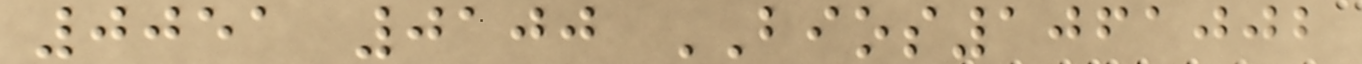0051 0100 BIOS1061002
